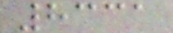8331
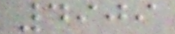4909
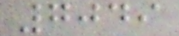7049
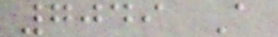7049 A
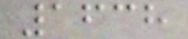1638
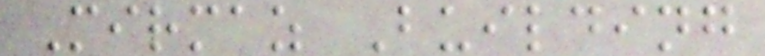Mirmaz Building
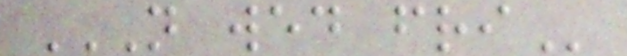N WED FRI
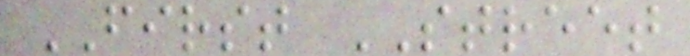FIRST STREET
